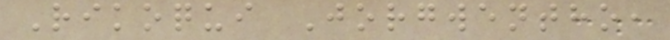Rikoqui Jorgwentho,
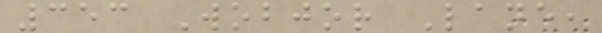353 Wobjor Lane,
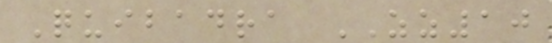Quibadra ZZ10
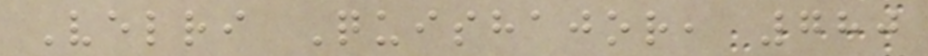Velri Quishajor, 780
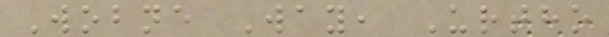Wobne Way, Urtho
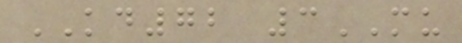KD72 3MU
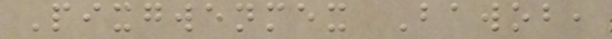Pixgwenmex Bawob,
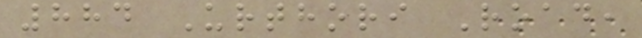884 Urthori Road,
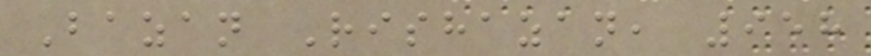Bazan Rishazan, 958
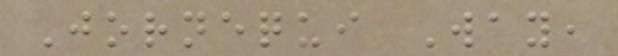Jornequi Way,
